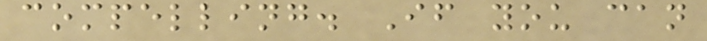compelling. If you can
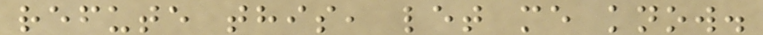refute this, let me know.
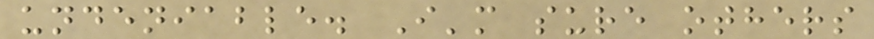undeniable. I'm sure others
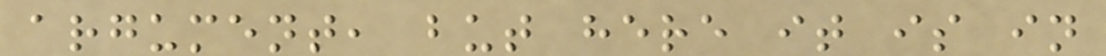argument, but here it is in
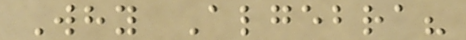Why Algebra?
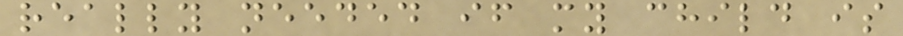really needed if my child is
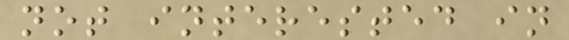not interested in
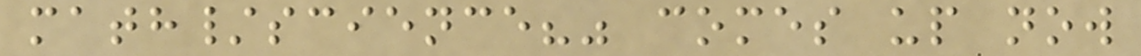math/science?" comes up now
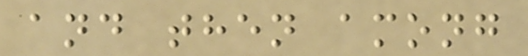and then among
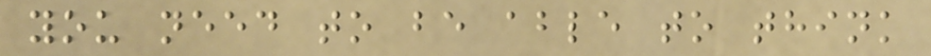you need to be able to think
